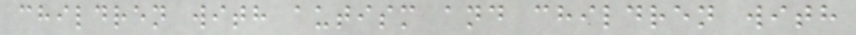children with autism and children with
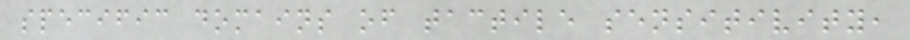specific domains of tactile sensitivity,
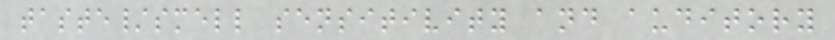taste/smell sensitivity and auditory
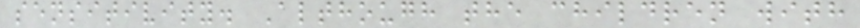sensitivity. Although the children with
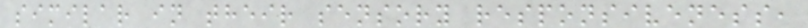similar in their sensory responsiveness,
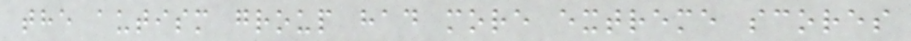the autism group had more extreme scores
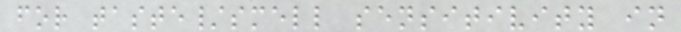for taste/smell sensitivity in
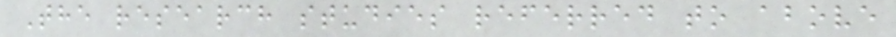The research studies referred to above
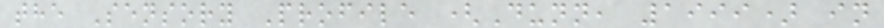the Sensory Profile (Dunn, 1999) in
